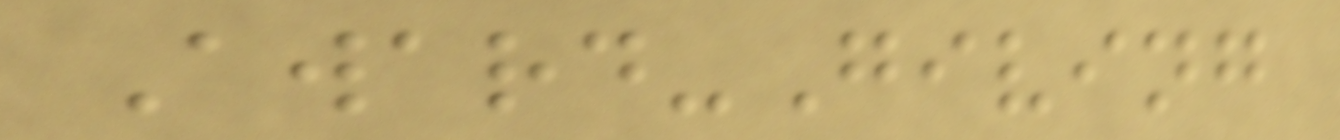Award-Giving
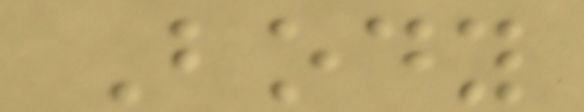Body
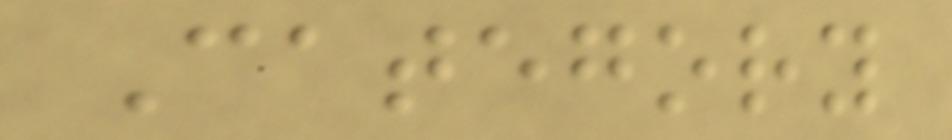Category
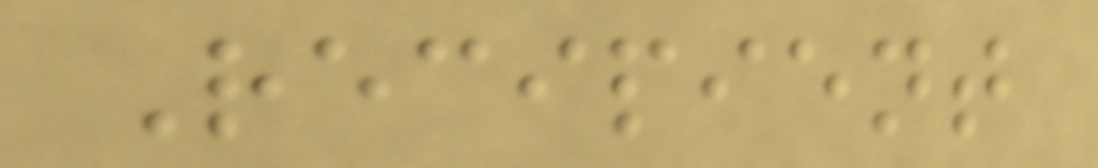Recipient
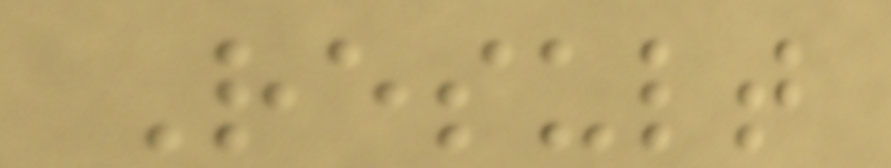Result
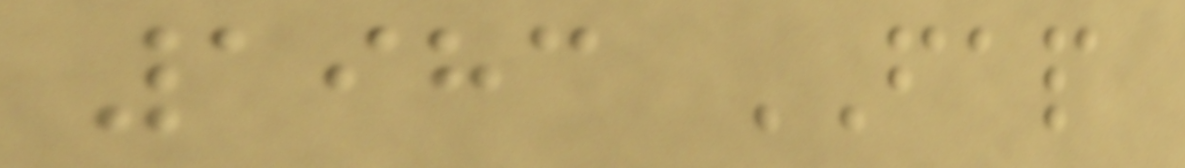1983 FAP
